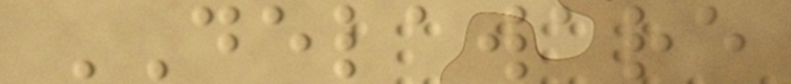DELAWARE
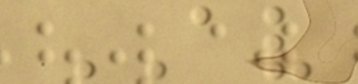AV
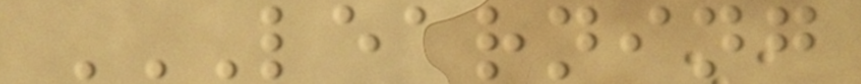LEARNING
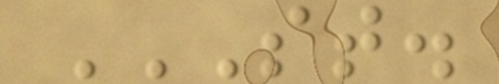ST.
